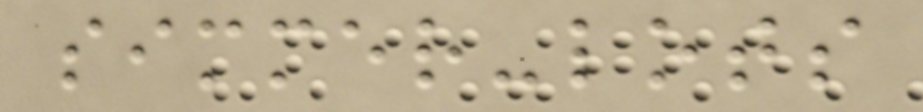simmer-lots
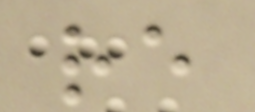re
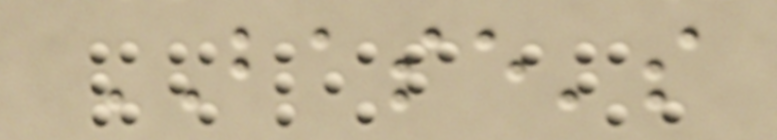BASE's
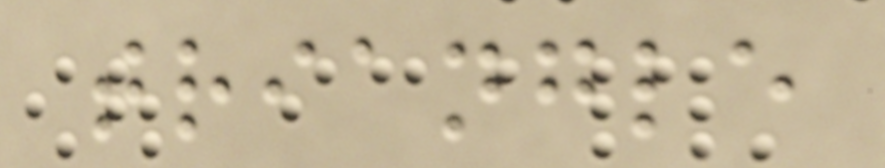triangle
